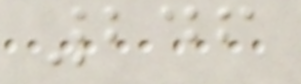246
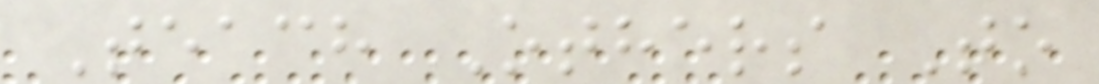Teach Others To
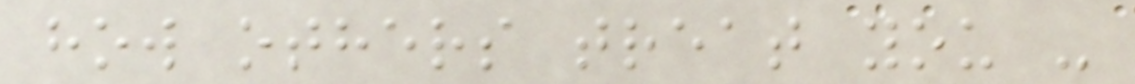how others treat you -
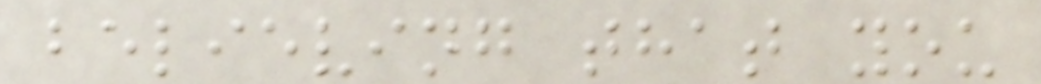believing that you
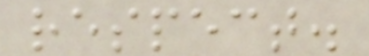respect.
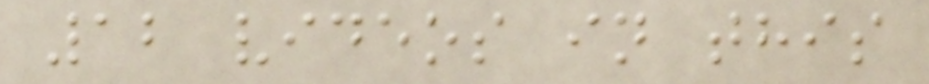12 videos in this
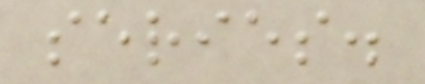series.
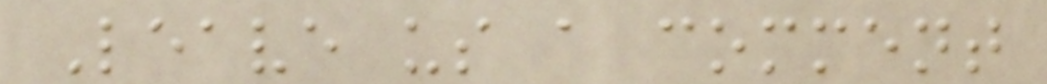Leave us a comment
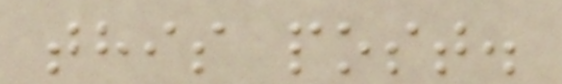this post.
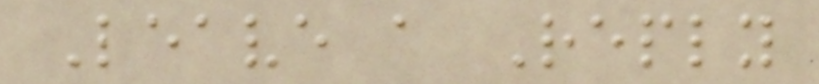Leave a Reply
